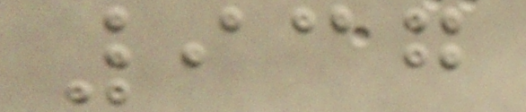937
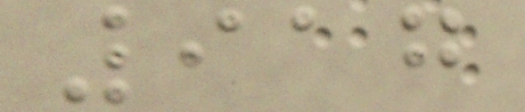917
